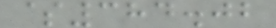$384.02
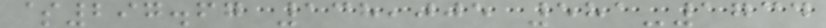$297.67 138,005 581-1734
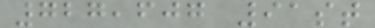727,607 91st
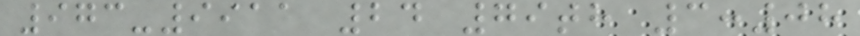973-9911 24 79th 3:08
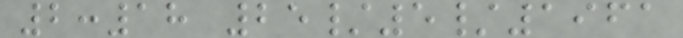2:18 25/5/1961
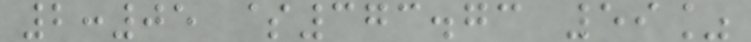2:05 $373.73 59%
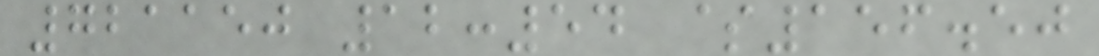721150 12:54 $156.50
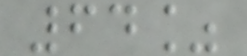64%
